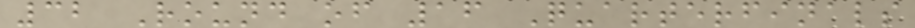32 Round of 16 Quarterfinals
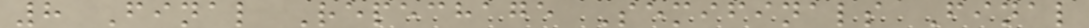8 Final Repechage Semifinals Final
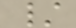/
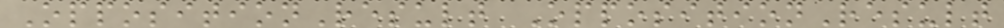OppositionResult OppositionResult
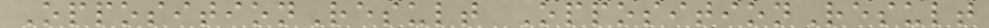OppositionResult OppositionResult
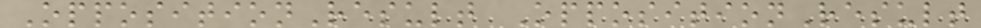OppositionResult OppositionResult
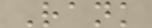Rank
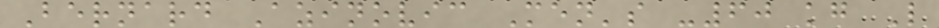Bernard Azinovic Men's -60 kg L
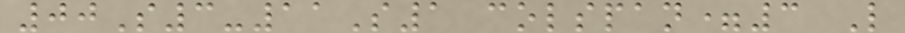00S3-11S1 colspan=3 L
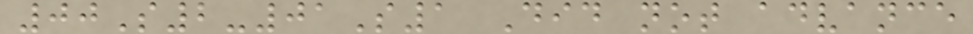00S2-01S1 Did not advance
